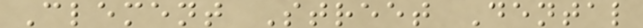Clement Street Dental
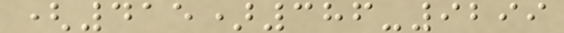(415)386-9299
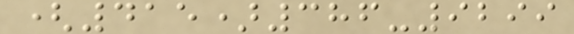(415)386-9299
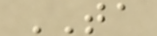TA
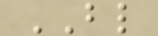BL
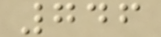746
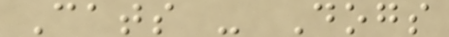Cats - Dogs
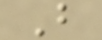B
